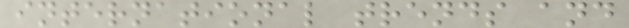international trends and
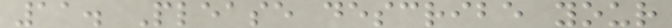11. Please describe your
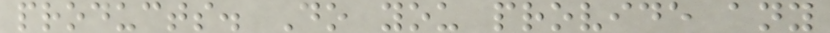products. Do you provide any
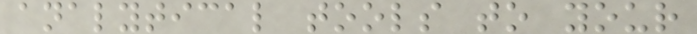analytical tools to your
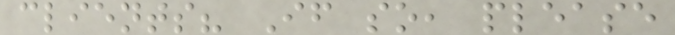clients? If so, please
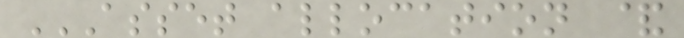ASSET ALLOCATION &
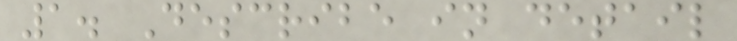1. Describe in detail
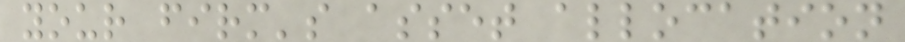your firm's asset allocation
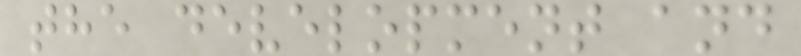the development and
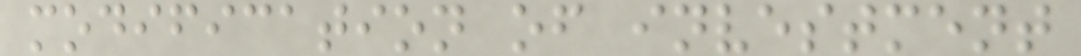modification of investment
